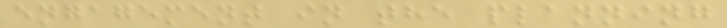engagement in the planning
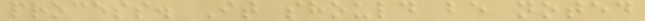process. It should be noted
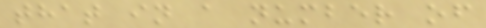that in a number of
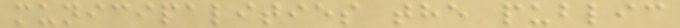municipalities the public
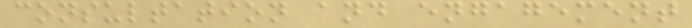consultation and engagement
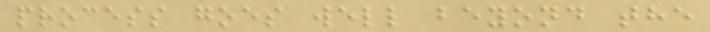process goes well beyond the
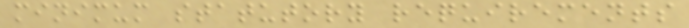minimum statutory requirements
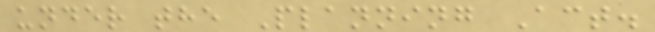under the Planning Act.
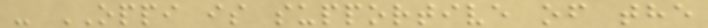- OPPI is supportive of the
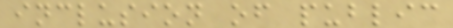inclusion of public
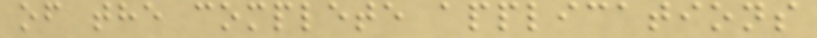of the complete applications
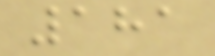181
